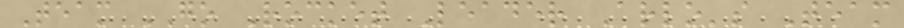Team GO Rocket Leader Arlo's Team
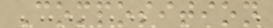Composition
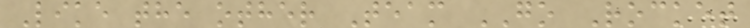Like the other Team GO Rocket
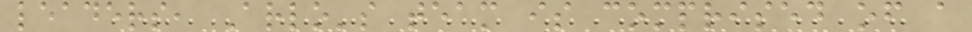leaders, Arlo's team is comprised of a
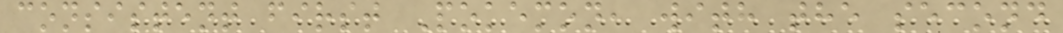consistent first Pokemon, with the second
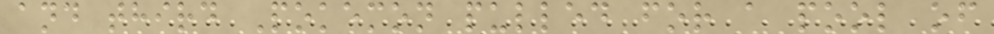and third Pokemon pulled for a pool of
